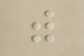with
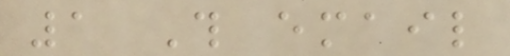1 This email
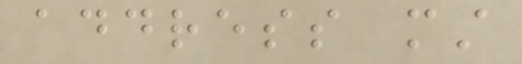address must
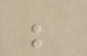be
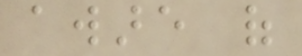aware of
